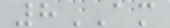8AM
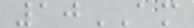10AM
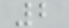2
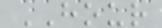HOUR
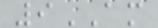9AM
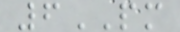6PM
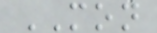MON
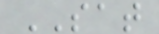SAT
